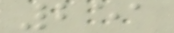251
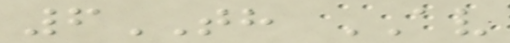6TH AV
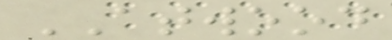ATWOOD
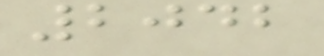2042
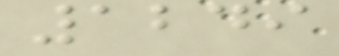1249
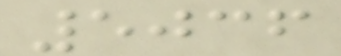5036
